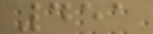451
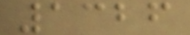1326
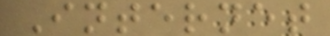Internet
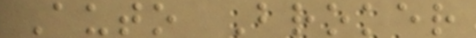Auto Broker
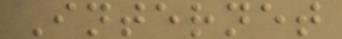Internet
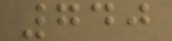740
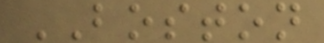BOSTON
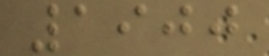1900
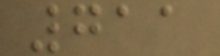711
